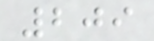209
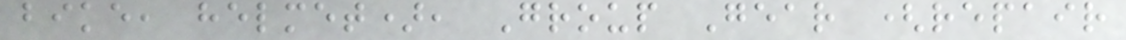bike, helmet), Group Gear (repair
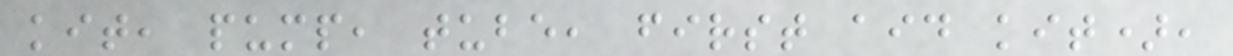kit, pump, tube, first aid kit),
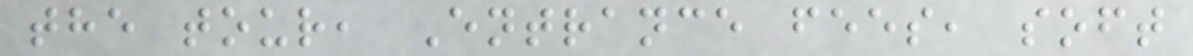the tour, Entrance fees, soft
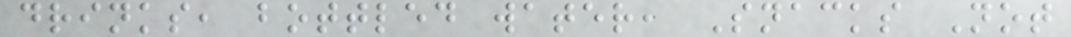drinks, bottled water, Snacks Not
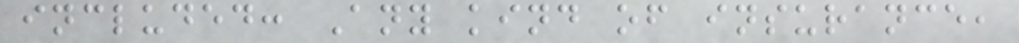included: Any kind of insurance,
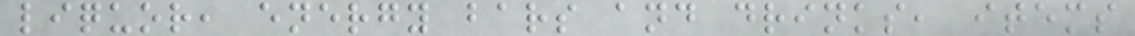liquor, energy bars and drinks, items
